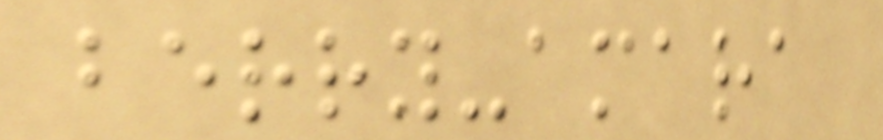berry-amara
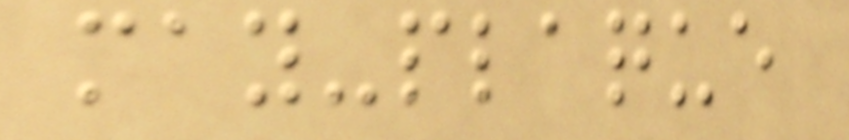may-plaque
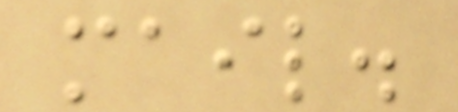mail.
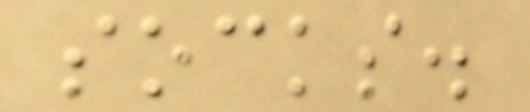socks.
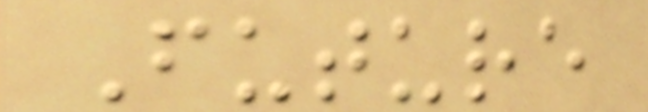Future
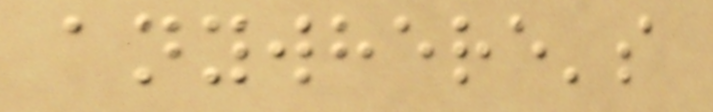anywhere's
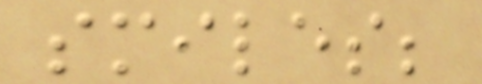smiles;
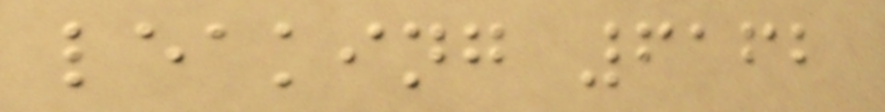leaking 6162
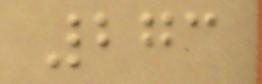273
